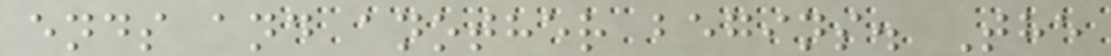ends and another begins. The
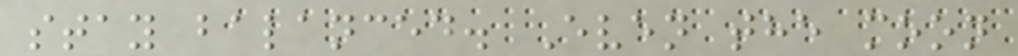stay balanced. Even the moon
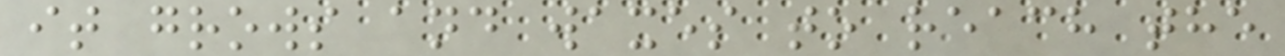it grows and waxes to reach the
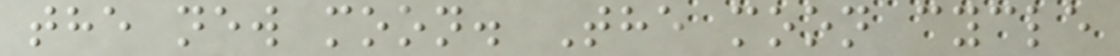the new moon. The moon cycle
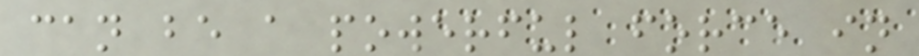can be a powerful force in
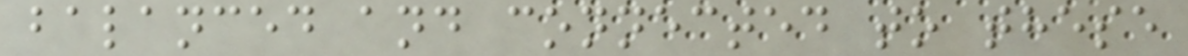balanced and connected to these
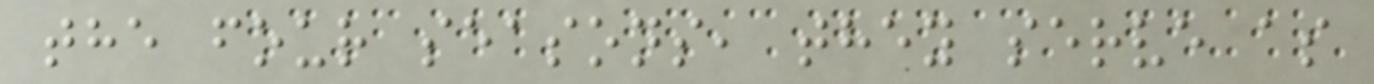the four seasons, they serve as
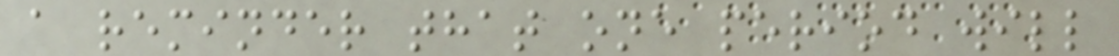a reminder that one period will
